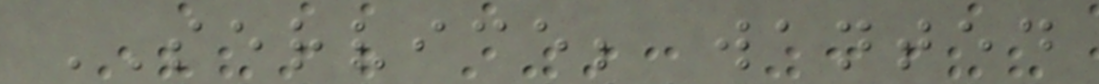SERVICE; wanted
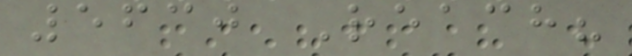5630 Reach?
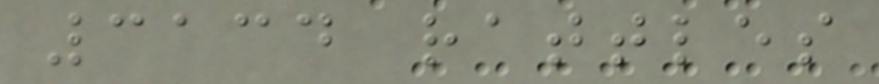3134 rattles
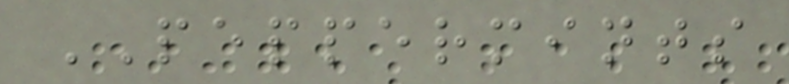PEPPERMINTS
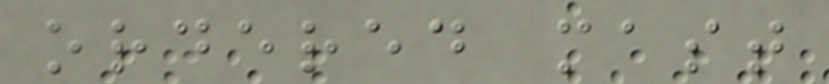ordered mast
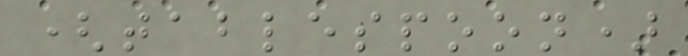(tablespoon)
